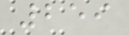259
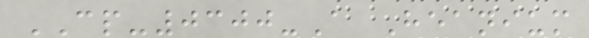CP-0300-A Heanium
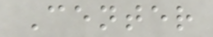Center
